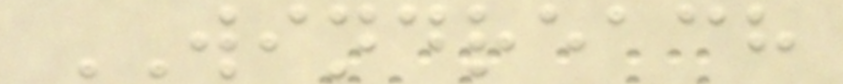WINDREACH
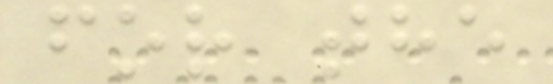for the
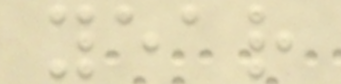year
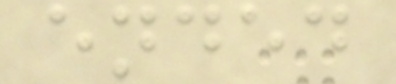ended
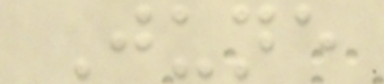June
